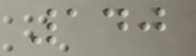140
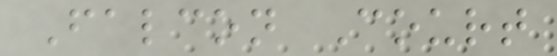Falcon Court
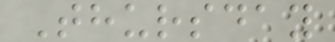Thursday
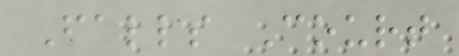Falls Court
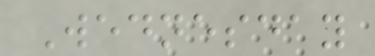Wednesday
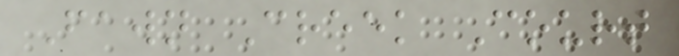Fawn Creek Court
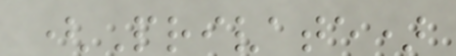(Private)
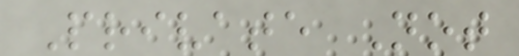Private Not
